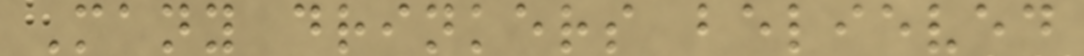Many drinkers believed
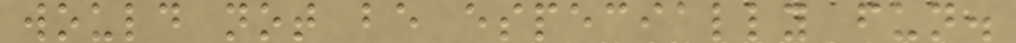would not be especially fun.
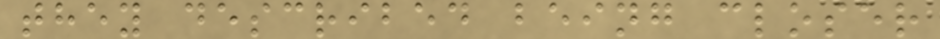they described being closer
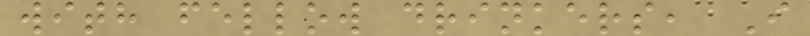with fellow drinkers, I
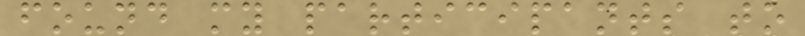found my participants to
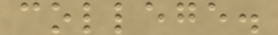college.
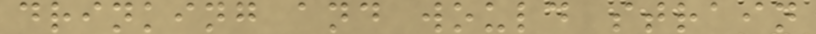drinking and would strain
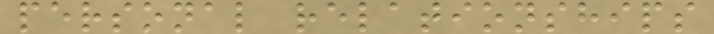personal relationships
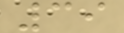39
